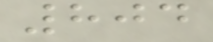804
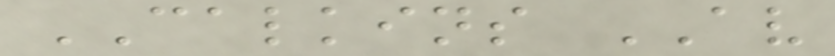CALKINS AV
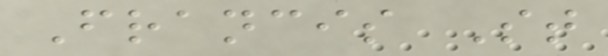Francis St
